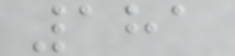181
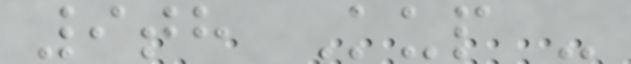9th Kup -
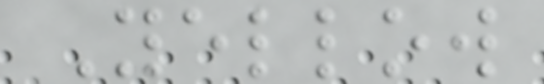Yellow
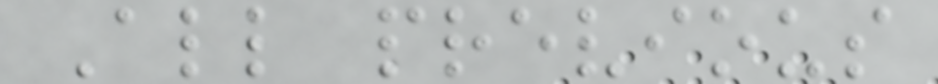All previous
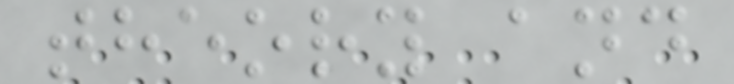theory and
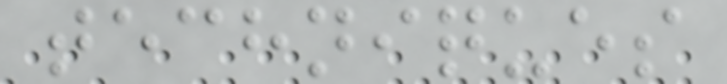techniques
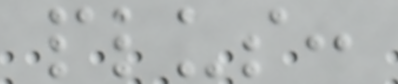plus:
